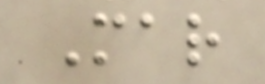Mar
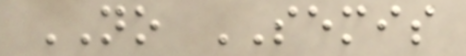NO SEMIS
